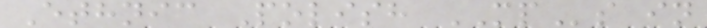Ethnic Polish MPs in
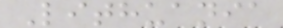Lithuania
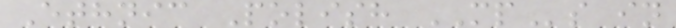Ethnic Polish MPs in
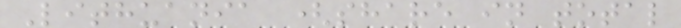Lithuania (share in total
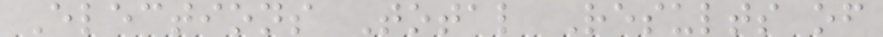Elections Total Results of
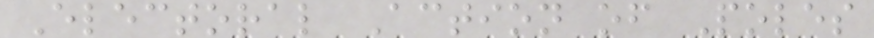Electoral Action of Poles
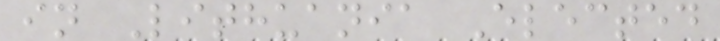in Lithuania Elected
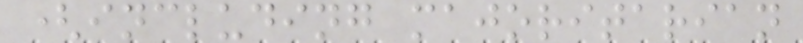(including majoritarian
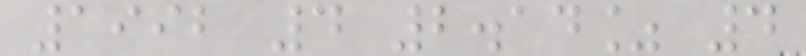1992 4 2.14% 4
